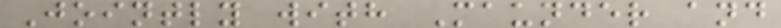Jointly with Maunder and
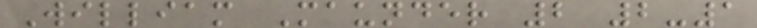William Maunder 2 2-1
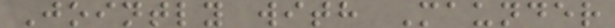Jointly with Maunder
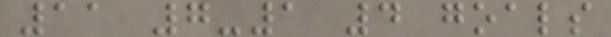11 7-1 4 goals
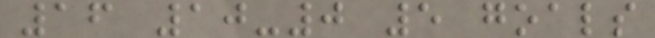16 10-0 5 goals
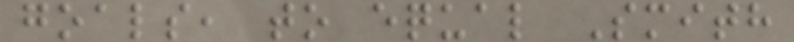goals, to equal Smith
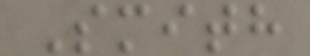Smith
